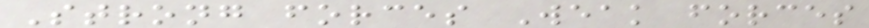Strong forces Weak forces
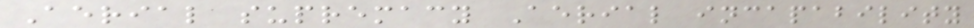Aerial supremacy Aerial incapability
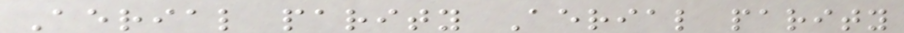Aerial parity Aerial parity
